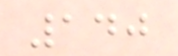140
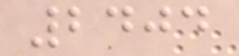2404
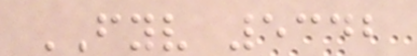FYV 5342
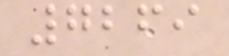7269
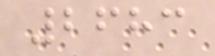2683
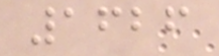1626
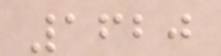1620
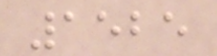1525
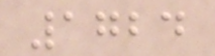1724
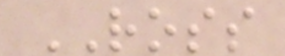ROSS
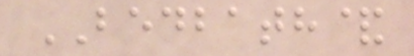BEDBATH&
